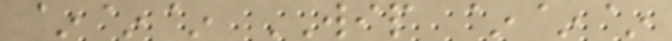~~~ WIP ~~~
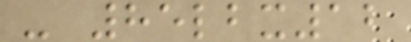- 85lbx12
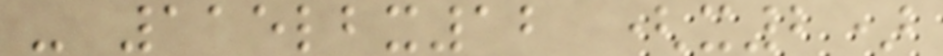- 115lbx12 (x2)
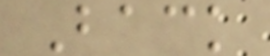Back
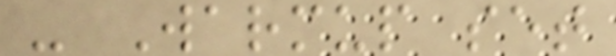- Warmup set
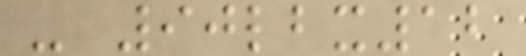- 90lbx12
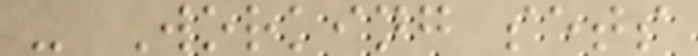- Working sets
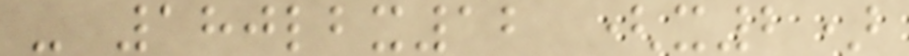- 180lbx12 (x2)
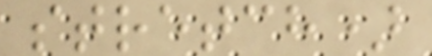stretch)
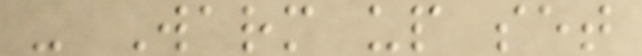- Warm up set
